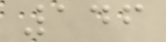146
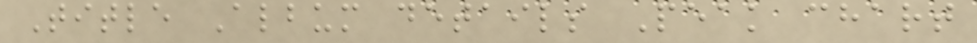Title Album details Peak chart
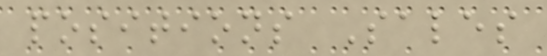positions Sales
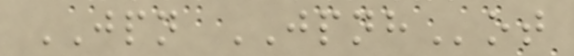JPN JPNHot
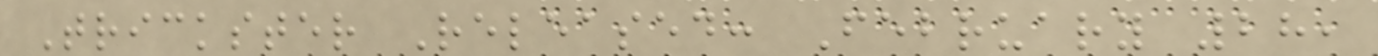Trickster Released: February 28,
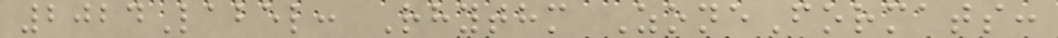2024Label: Rhythm ZoneFormats:
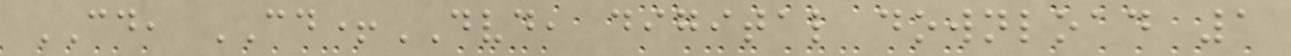CD, CD+DVD, digital download 1
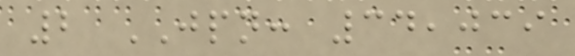2 JPN: 34,039
